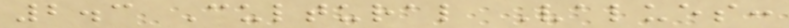2.3 Cultural Values:
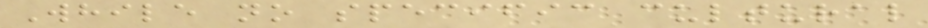While no specific cultural
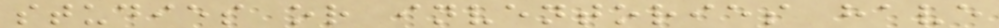studies or inventories have
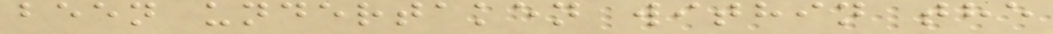been undertaken within the
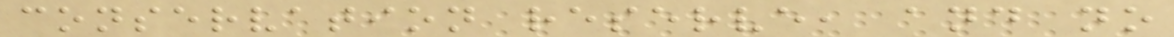conservation reserve, and no
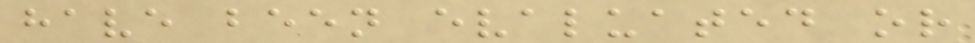have been evaluated or
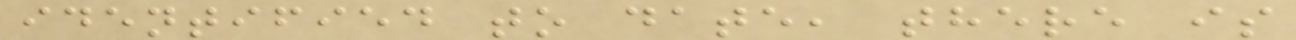identified to date, there is
